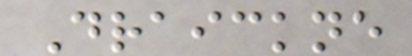Draickne
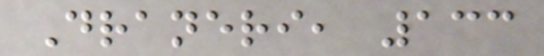Draneri, 133
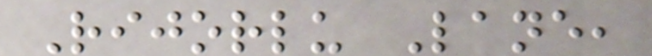Rijorlu Lane,
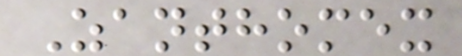Zanthomex
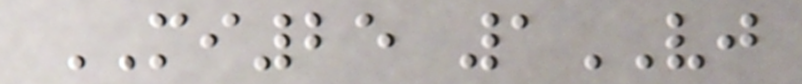MI25 1VJ
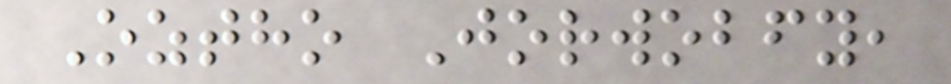Oztho Jorwobfy,
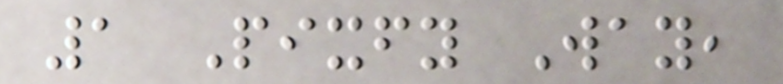1 Pixfy Way,
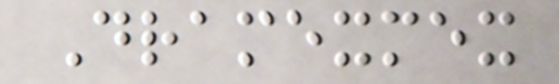Dramexmex
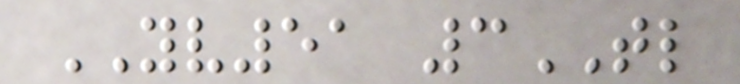YV51 3TL
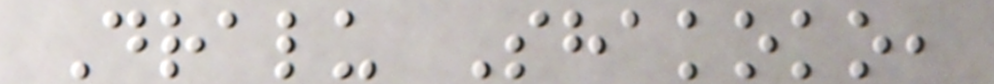Dralu Shakoko,
